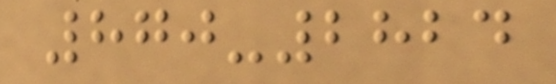870-2824
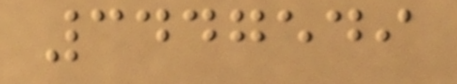3447549
